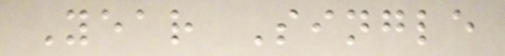Year Single
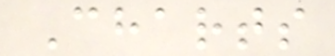Charts
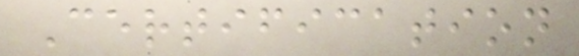Certification
